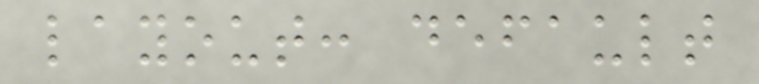layout: default
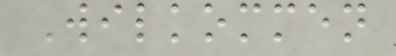Wilkommen
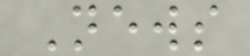News
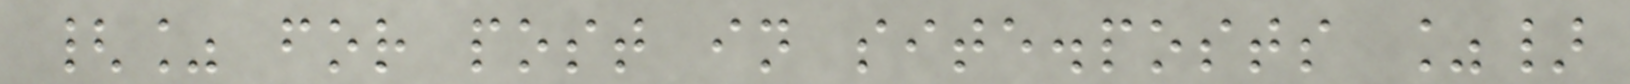{% for post in site.posts %}
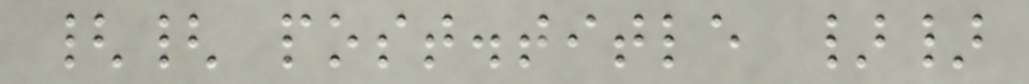{{ post.title }}
